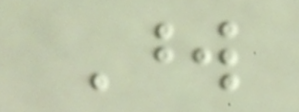Word
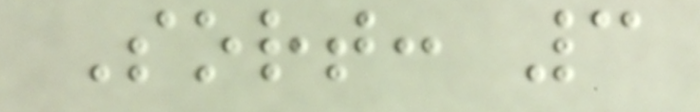Sort: 3
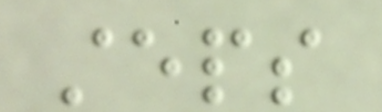steps
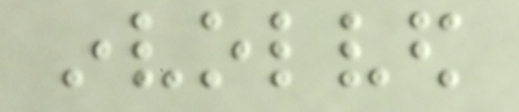involved
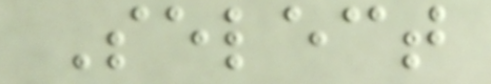Select
